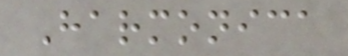Harmonica
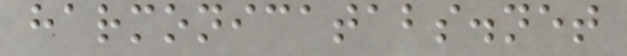harmonicatabs.net
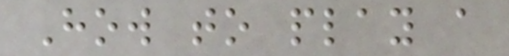How to play a
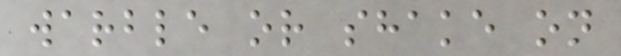warble or shake on
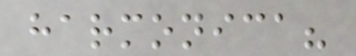harmonica?
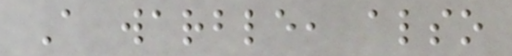A warble, also
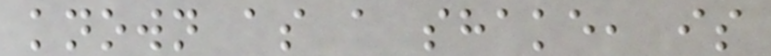known as a shake, is
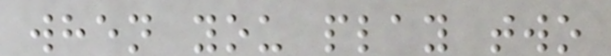when you play two
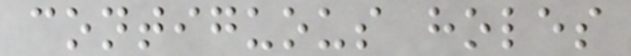contiguous holes
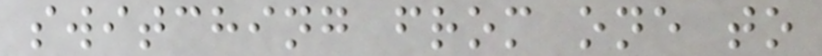switching from one to
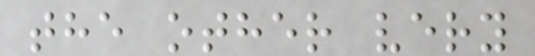the other very
